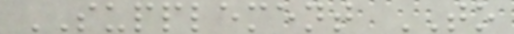SUPPLEMENT TO
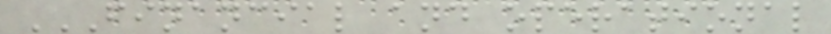FINANCIAL AND OPERATIONAL
